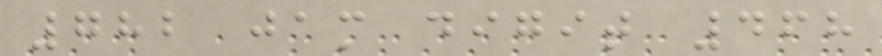782 jam digit 468
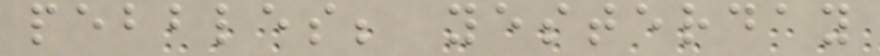pebbles; yesterday
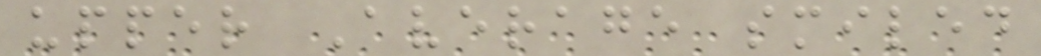upper Average smiled
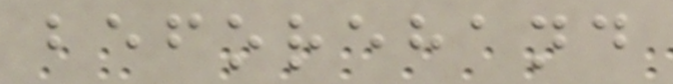beforehand
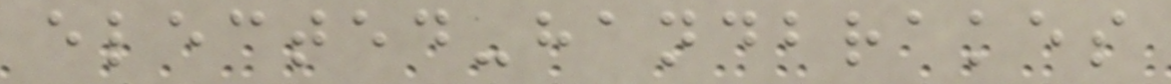elected-handbrakes
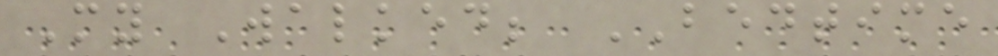My Walked; BEDTIME
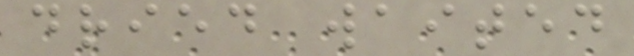dried waited
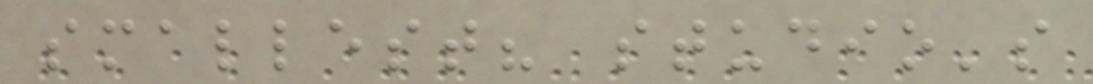smallest? studio's
